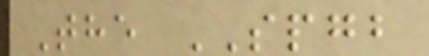The SPGB
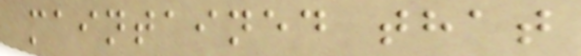maintained that
